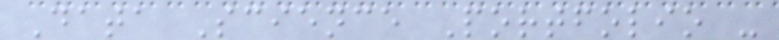Data Science Portfolio -
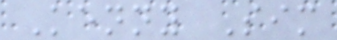Kenny Sim
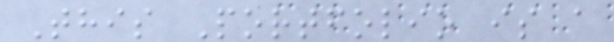This Portfolio is a
